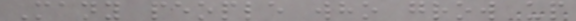Many people who grow up
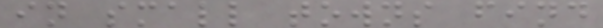in small towns find
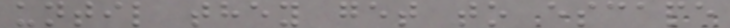until they get to escape
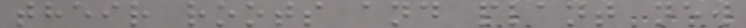their roots and plant new
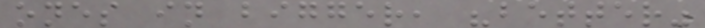ones in bigger, "better"
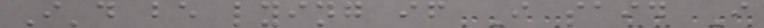I'd be lying if I said I
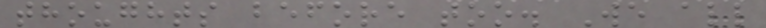thoughts before too. We all
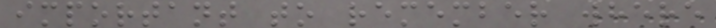important to remember where
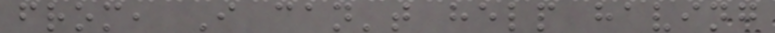from, I can't help having
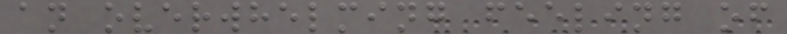an overwhelming feeling of
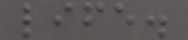life.
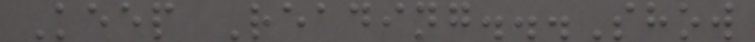Keep Reading...Show
